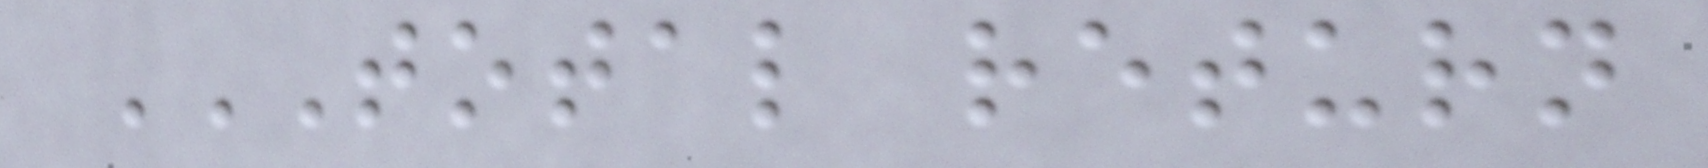TOTAL RETURN
